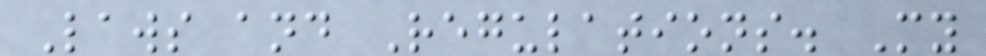Laws and Regulations. My
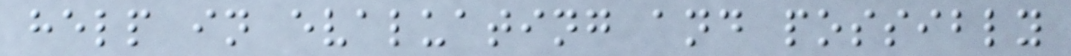help in evaluating and possibly
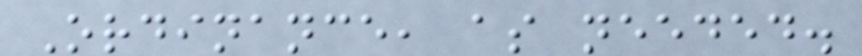Ordinance, as needed.
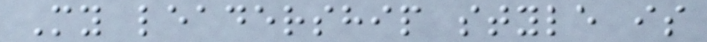My leadership style is
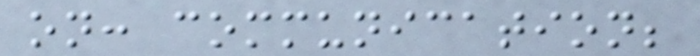on: communication;
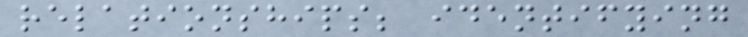relationships; identifying
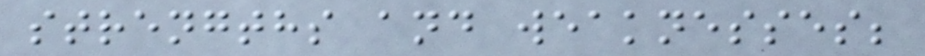strengths and weaknesses;
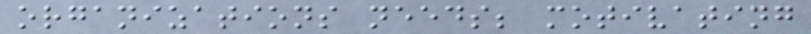organizations needs; motivating
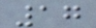17
